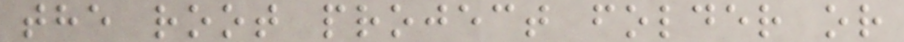the root project folder or
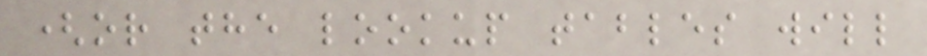(or the lookup tables will
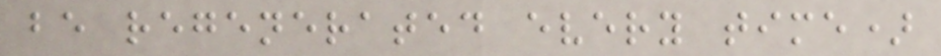be regenerated every time)
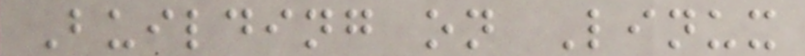Building on Linux
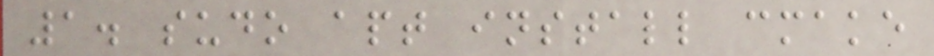1. sudo apt install cmake
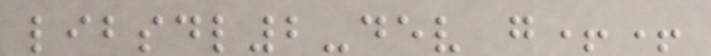libsdl2-dev g++
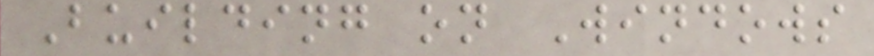Building on Windows
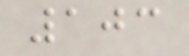103
